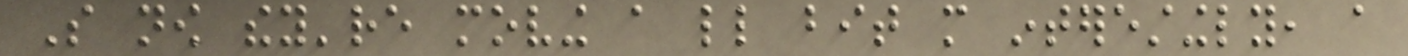So now they're moving a little bit more interestingly, a
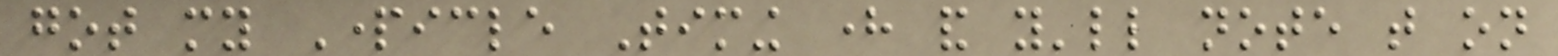got my Particle Timing here and you'll note that on
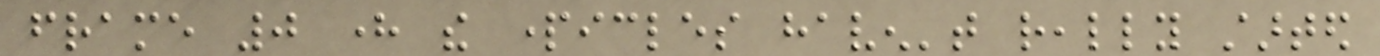frame 0 here the particles haven't really started
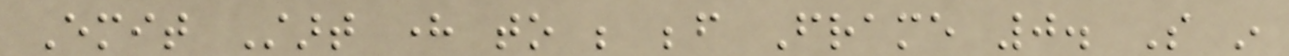Emit Start here to be before Frame 0. So in
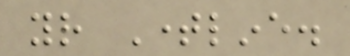your Timeline.
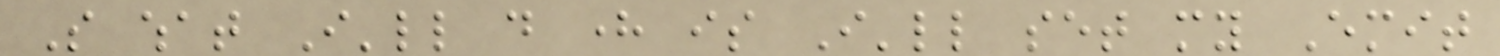So what I'll do here is I'll set my Emit
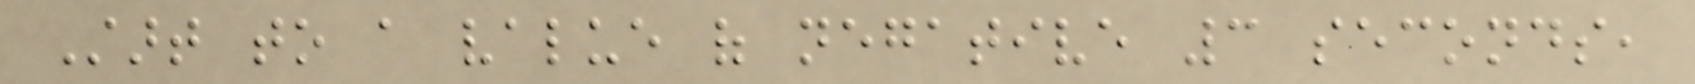Start to a value of negative 3 seconds,
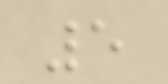5
